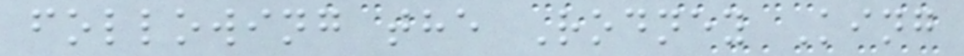following the Rodney King
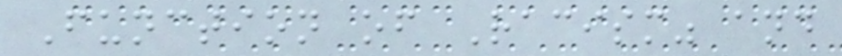Function of Racism" and
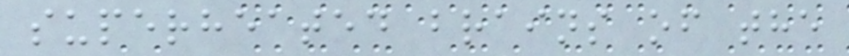superheated brains of the
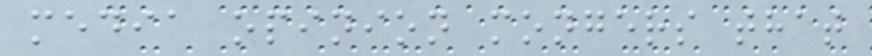media opinion mongers that
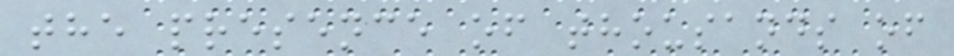the presence of thousands of
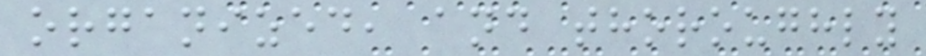organized, and thoroughly
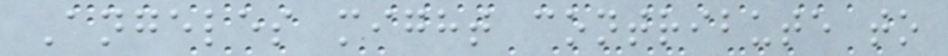Angeles might contribute to
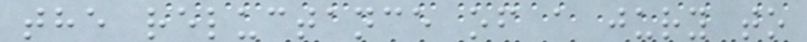the reluctance of a jury to
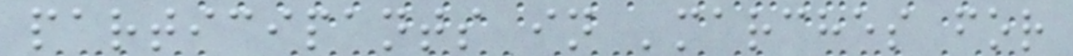participants in 'marches for
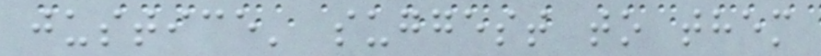justice' suggest to them
